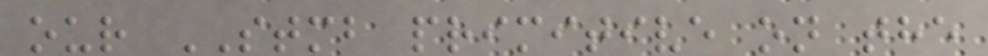our STMB primitive on the
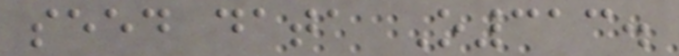seed data O313.
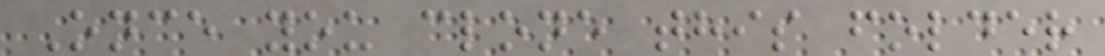Once you clone this folder
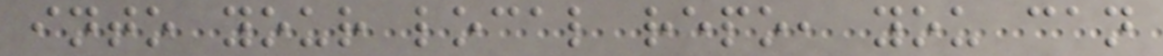into your local repo, you can
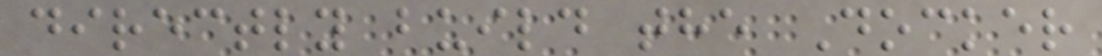directly build the Docker
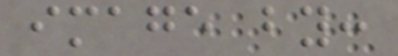image by:
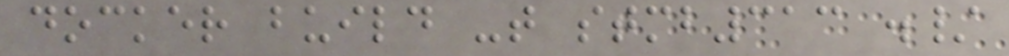docker build -t stmb313 ./
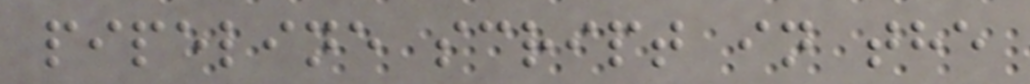pipeline script in the
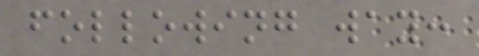following way:
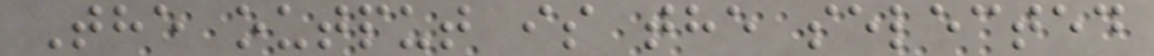The output is the selected
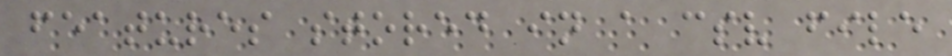features stored in a csv file
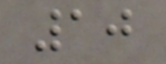10
